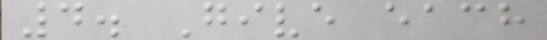4. Give each
